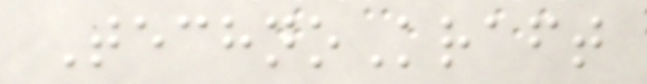TechnoKraft
